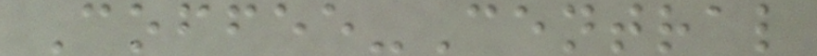Coffee-Central
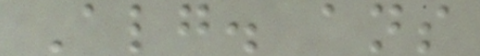Alg. ans
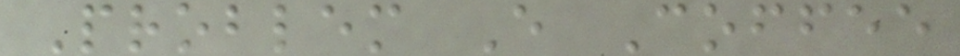Problem E Coffee
